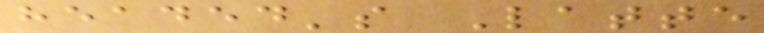headed's Latte
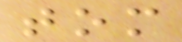tom
